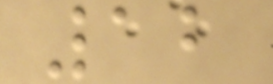12
